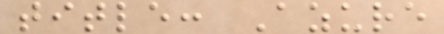title: Azure
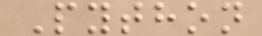Python
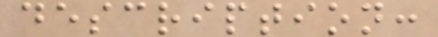description:
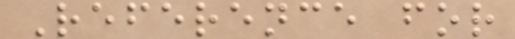Reference for
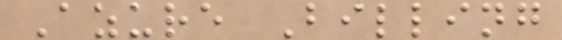Azure Billing
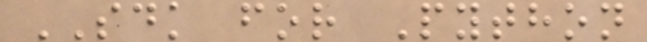SDK for Python
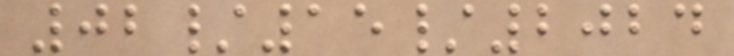02/15/2024
